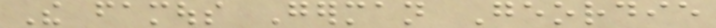The famous German Geordie
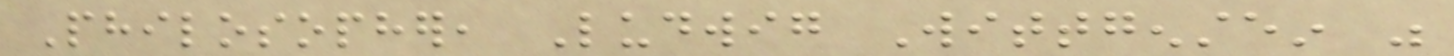Philosopher, Ludwig Wittgenstein was
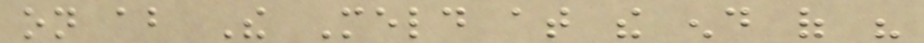on about The Meld at the end of his
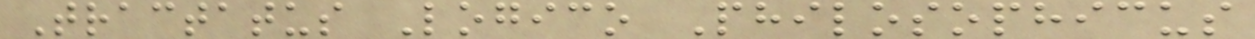Tractatus Logico Philosophicus
